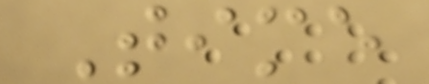Time
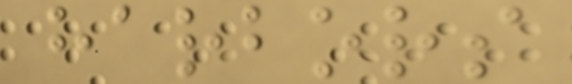harbors
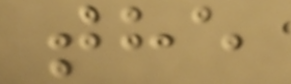the
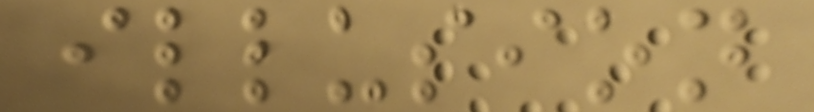illusion
